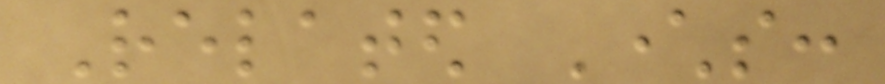Related Characters:
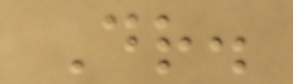Dr.
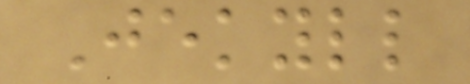Jekyll
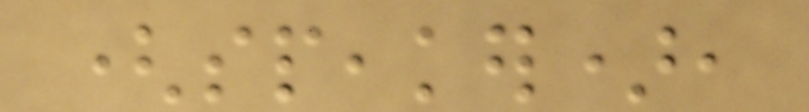(speaker),
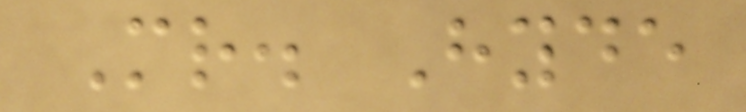Mr. Hyde
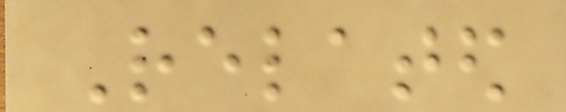Related
